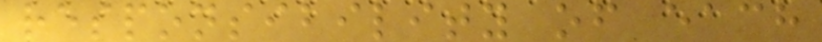responsibility of each
